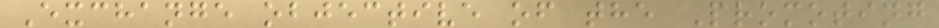Exchange objective of the Promoting
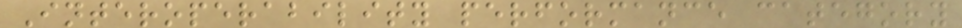Interoperability performance category
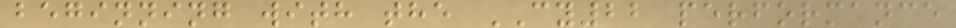beginning with the CY22 performance
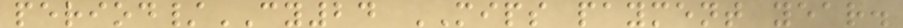period/CY24 MIPS payment year.
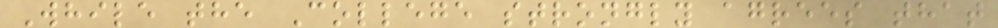While the College strongly agrees that
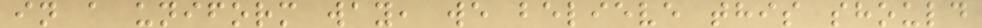in a uniform way, we believe this should
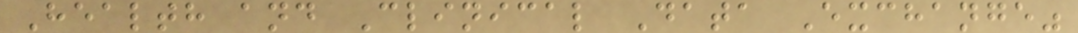Health and Clinical Data Exchange"
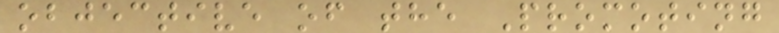objective of the Promoting
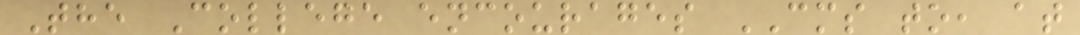The College encourages CMS to, at
